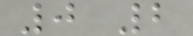0 2
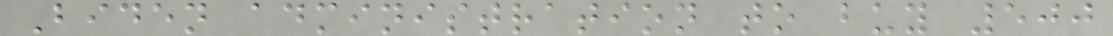Biden administration to buy 500
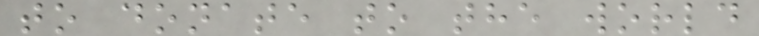to donate to the world
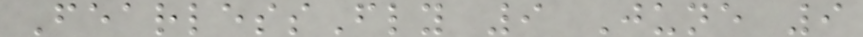FearlessFly 9 June 9
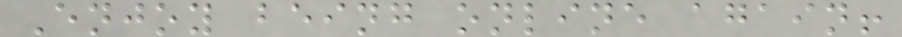Enjoy being online again!
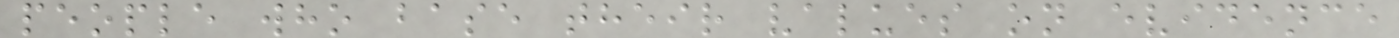people who base their values on evidence
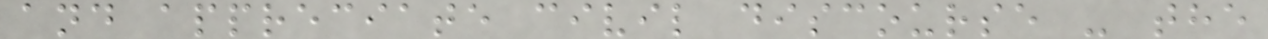and appreciate civil discourse - the
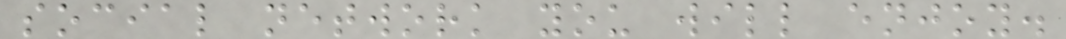social network you will enjoy.
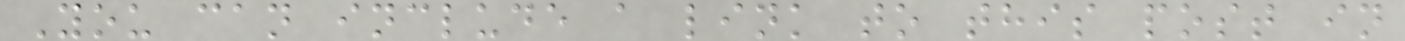You can include a link to this post in
